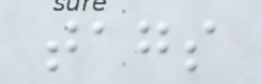tags
